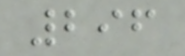296
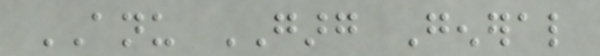ANU GARG General
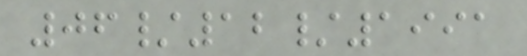06/12/1991
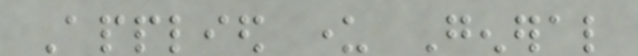Applied under General
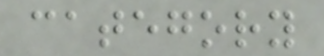category
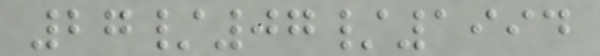27/07/1994
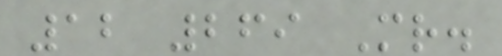12 269 Mr.
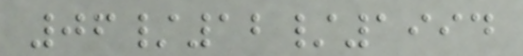06/12/1994
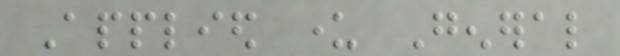Applied under General
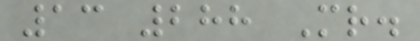13 288 Mr.
